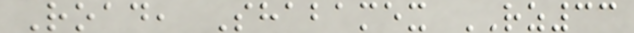Road, Shabamex RZ33
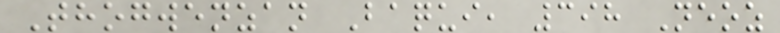Thogwenzan Baqui, 398 Neoz
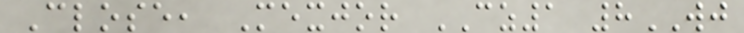Close, Mexjor CZ1 8WJ
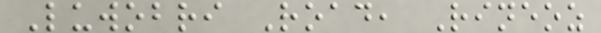Luwobri Road, Rineoz
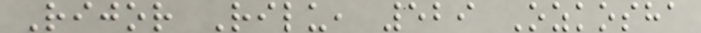Rijor Rilu, 529 Ozkosha
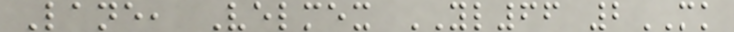Lane, Velmex YL66 2MK
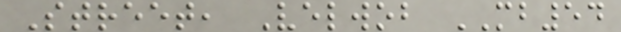Street, Velwob MB54
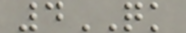4QK
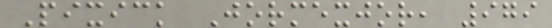Pixick Jormexjor, 979
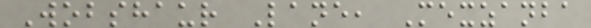Wobshaur Lane, Mexzanba
